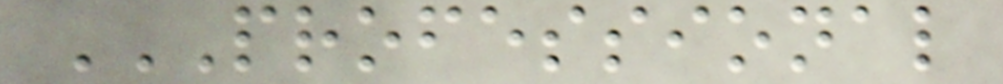PROFESSIONAL
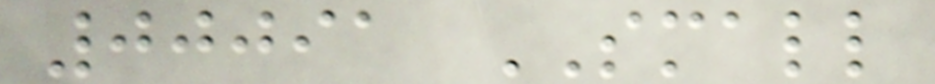00091 SMALL
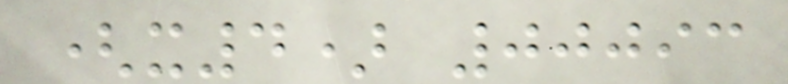(x4) 00093
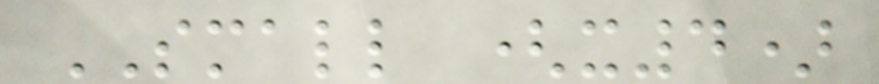SMALL (x4)
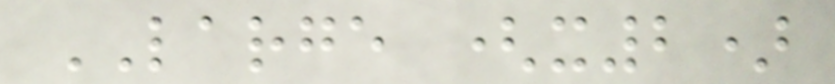LARGE (x2)
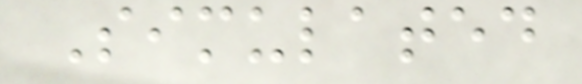Simulated
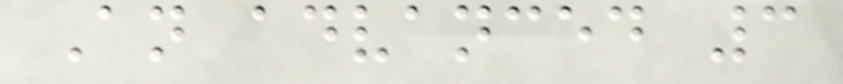An advanced 3
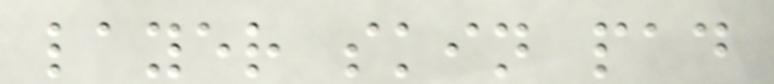layer skin pad
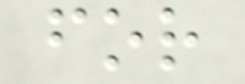for
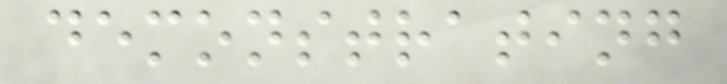demonstrating
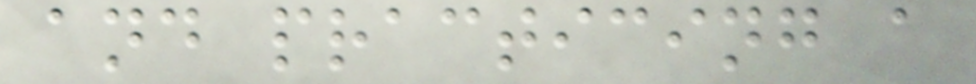and practicing a
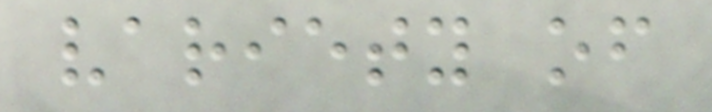variety of
